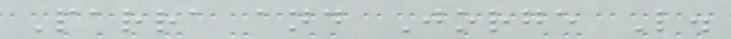Parra and Jorge L.
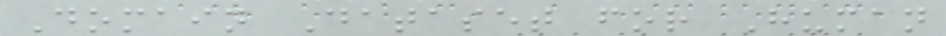Domain Dataset for Human
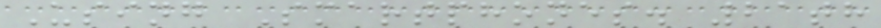Using Smartphones. 21th
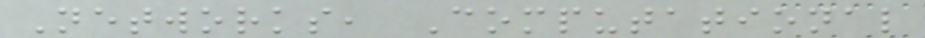Networks, Computational
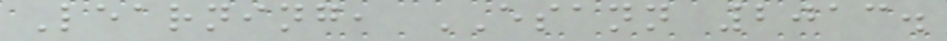Learning, ESANN 2013.
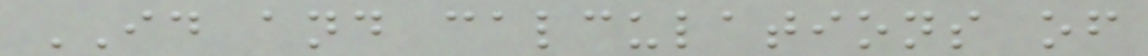ID and calculations of
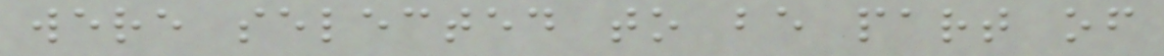were selected to be part of
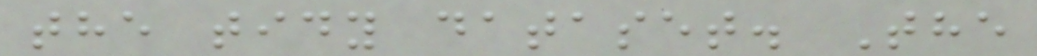the tidy dataset. The
